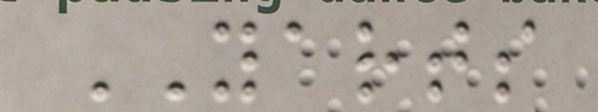YARTS
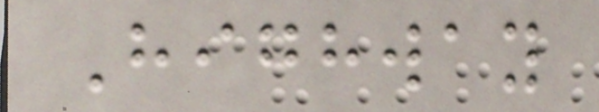Highway
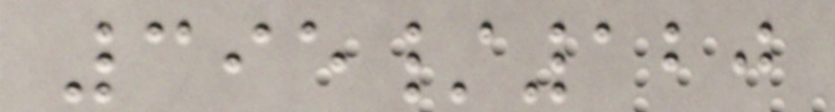395/120
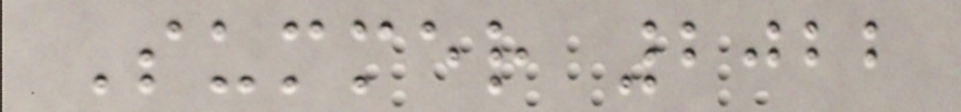Summer 2022
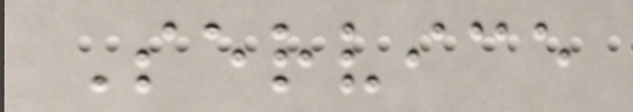Service
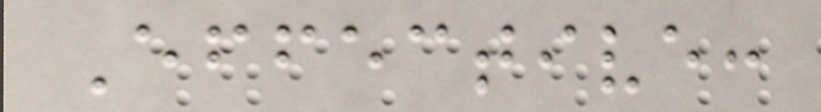Effective:
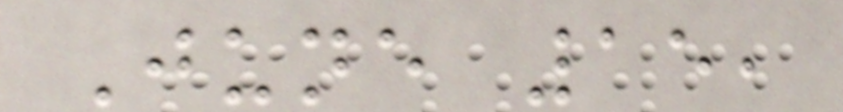June 15,
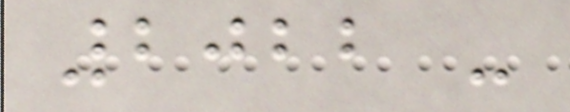2022 -
